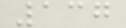137
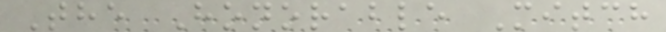The Honorable Mitch
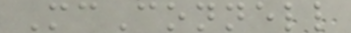McConnell
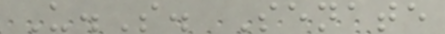U.S. Senate
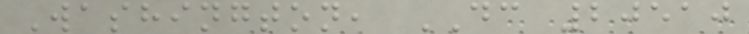Washington, DC 20510
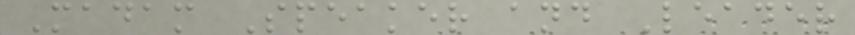Madam Speaker and Leader
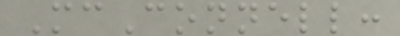McConnell:
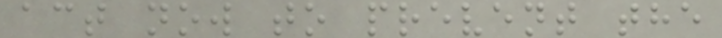act now to prevent the
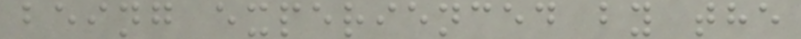being experienced by the
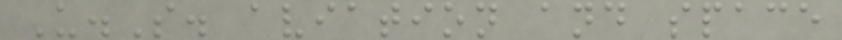U.S. aviation and space
